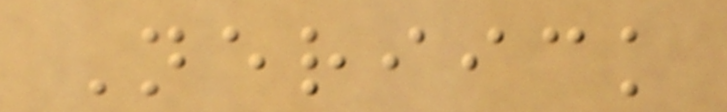Neriick
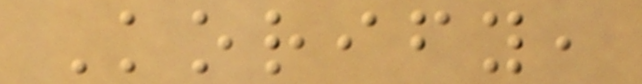Korify,
